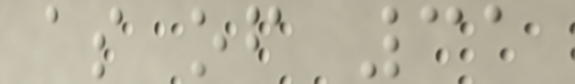as of 31
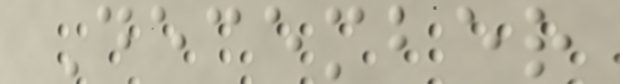December
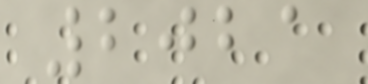2021
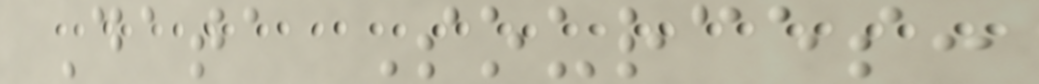Data Sources:
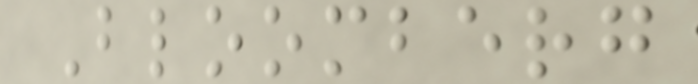Bloomberg
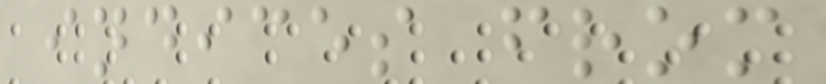indices from
